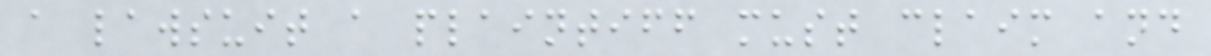a lawsuit a plaintiff must claim and
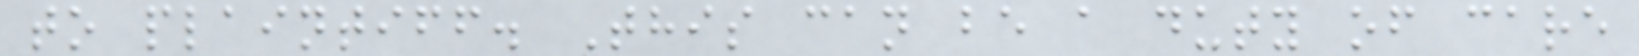to plaintiff. This can be a duty of care
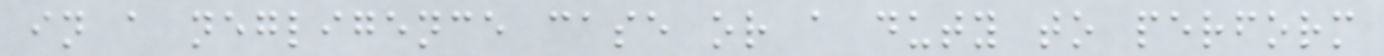in a negligence case or a duty to perform
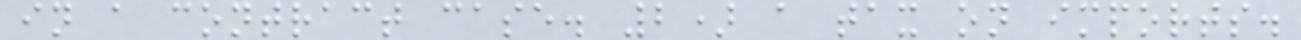in a contract case. 2) a tax on imports.
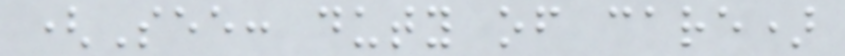(See: duty of care)
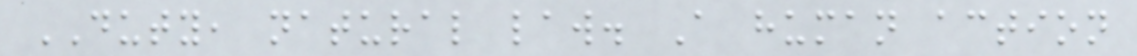DUTY, natural law. A human action
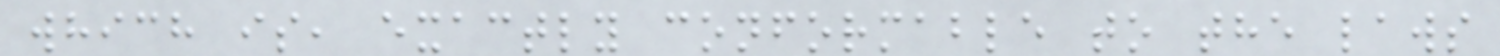which is, exactly conformable to the laws
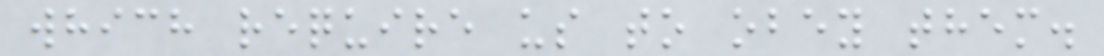which require us to obey them.
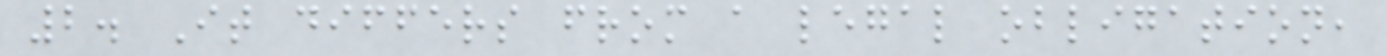2. It differs from a legal obligation,
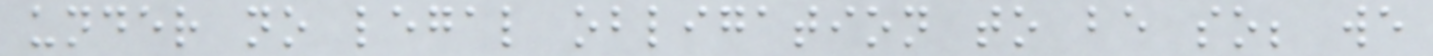under no legal obligation to be so; we
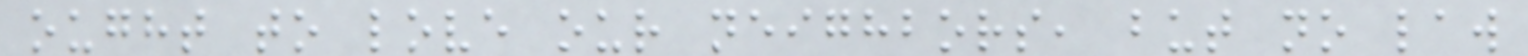ought to love our neighbors, but no law
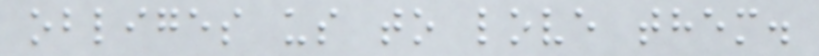obliges us to love them.
